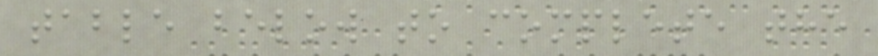table below to complete the
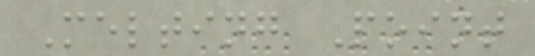Melting Point
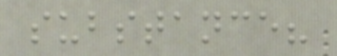substance?
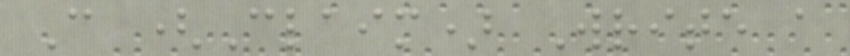C (Claim) Write a
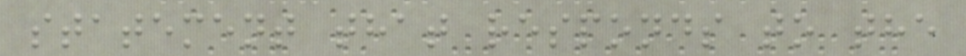statement that responds to the
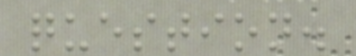question.
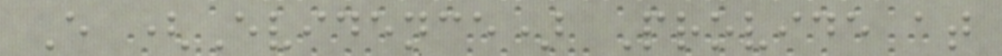E (Evidence) Provide at
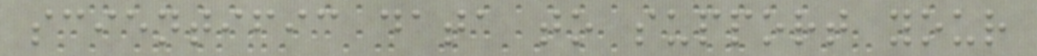scientific data to support your
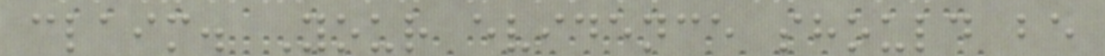claim. Your evidence should be
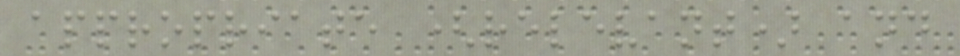appropriate (relevant) and
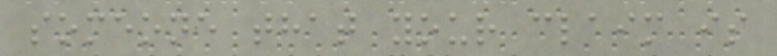someone that your claim is
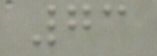73
